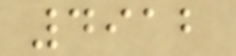4912
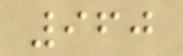960
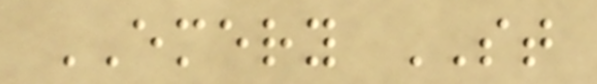EMERY ST
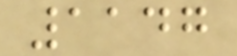1147
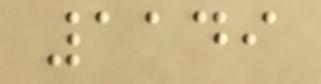1149
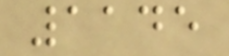1145
